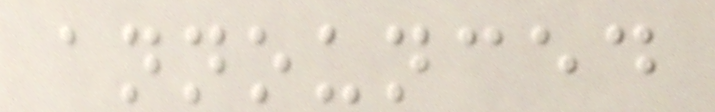announced
